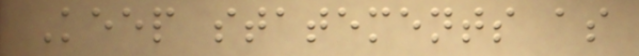Keep statements as
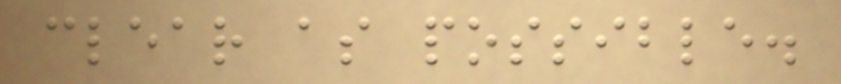clear as possible.
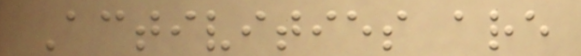Activities are
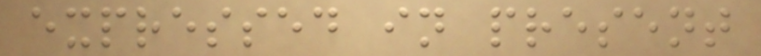expressed in present
